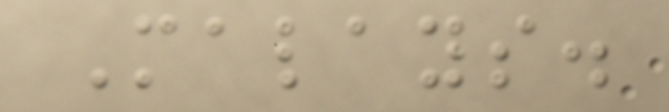Malays.
